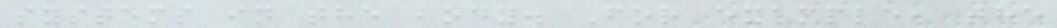systems in the body. For example, the
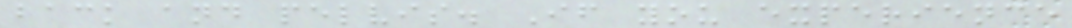back and pelvis. If you experience
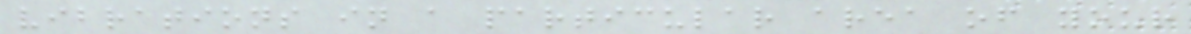vibrations in a particular area of your
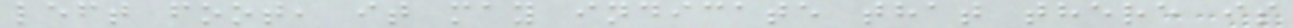left foot, it may indicate that there is
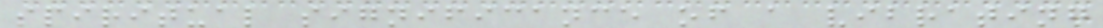spiritual significance of a vibrating
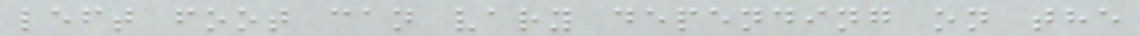left foot can vary depending on the
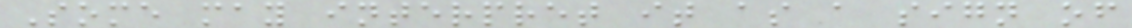Some may interpret it as a sign of
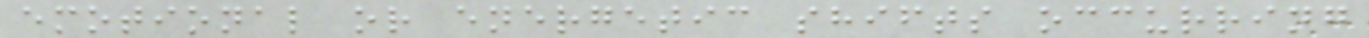emotional or energetic shifts occurring
